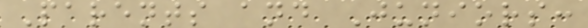Parents and Juniors:
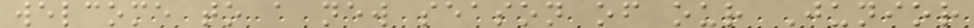welcome to a new season of our Junior
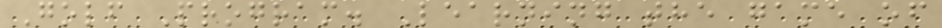Golf Program. Learning the game of
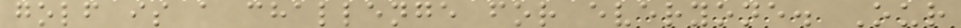golf is a challenge for everyone. Our
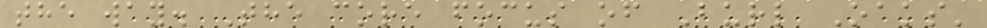the way. The core focus of Burl Oaks'
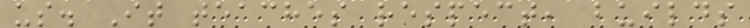us. It teaches respect, builds
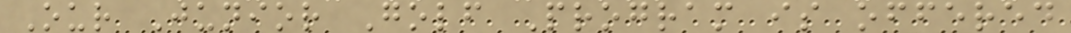Our Junior Golf Program is offered
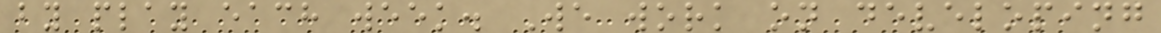by play each week. We work on developing
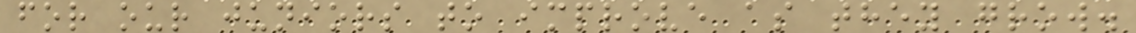for our juniors to improve as they grow.
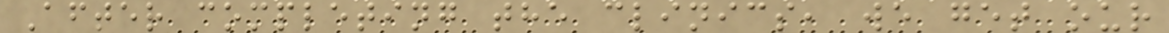After completing the clinics, we get our
